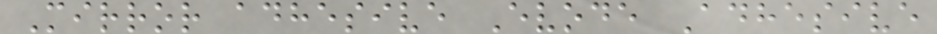Mirror adhesive Evode Adhesive
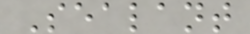Sealant
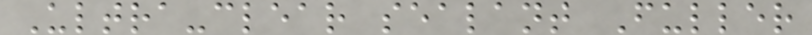Ultra-clear sealant Fuller
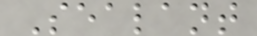Sealant
